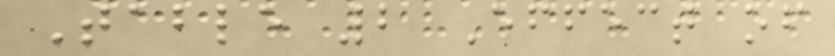Table 2 Effect of
